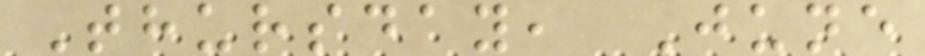Thursday, June
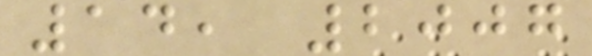14, 2007
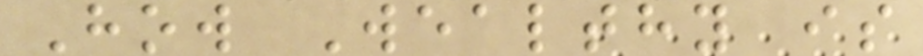How Wealthy is
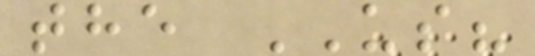the US?
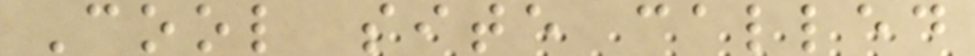Cool site called
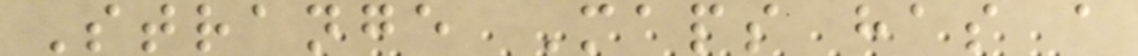Strange Maps has a
